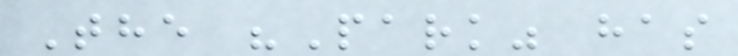The "Park" has
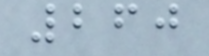260
